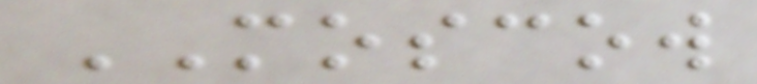MOSCOW
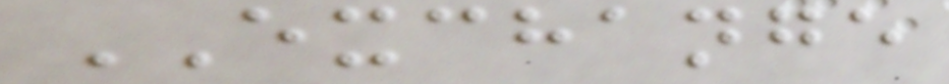EXCHANGE
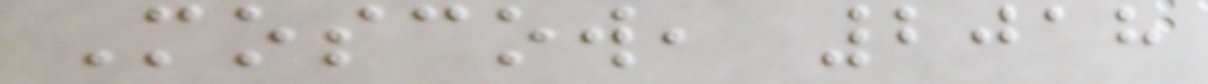Moscow, 2018
